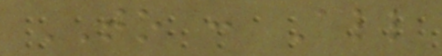TO : All
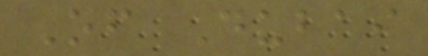Of Dubai
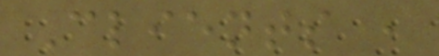Clients ,
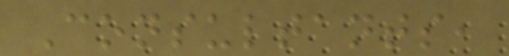Consultants,
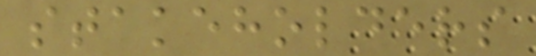stakeholders
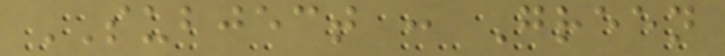SUBJECT : Green
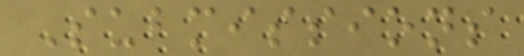Submissions
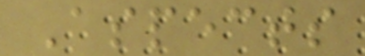Aspects
